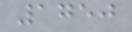1750
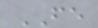FE
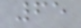65
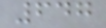647
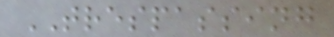TRESPASSING
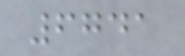6741
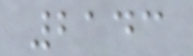2143
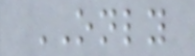ONLY
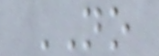NO
